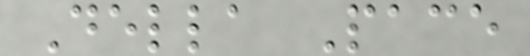Della Pace
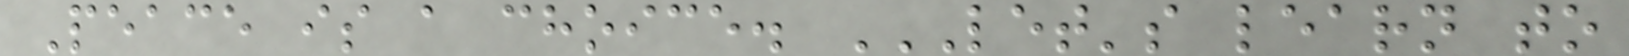Peace is a choice. LET'S LEARN TO
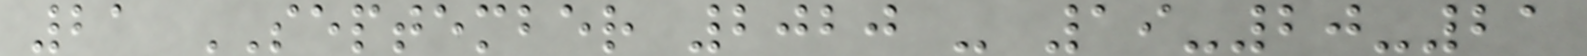21 SEPTEMBER 2020 - 19-20-21
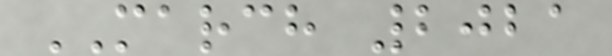MARCH 2021
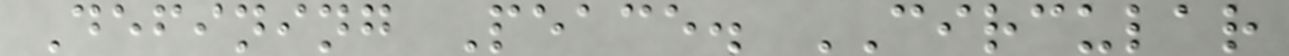Defining Peace. CIRCULAR
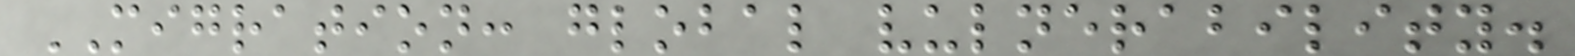MIGRATION: global vulnerability.
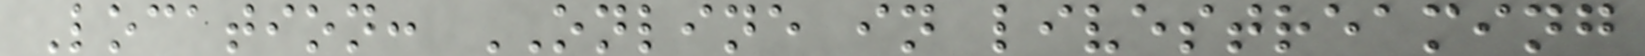Location: ONLINE in livestreaming
